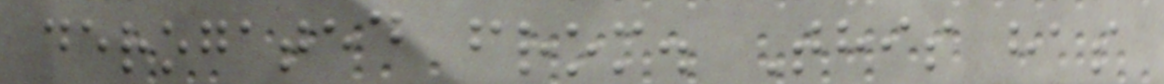derogated from. This has
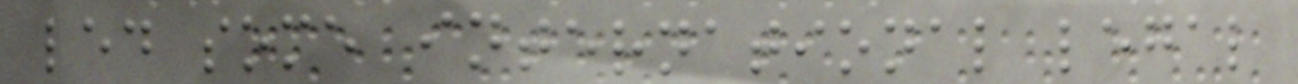led some international legal
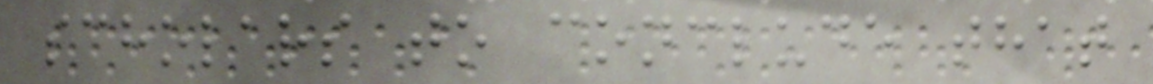scholars to conclude that
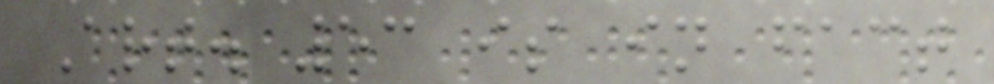Art. 53 is in fact
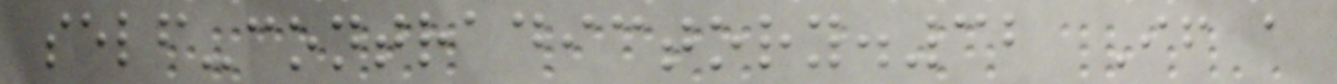self-contradictory.32 If a
